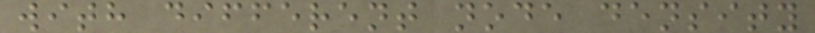with different node density
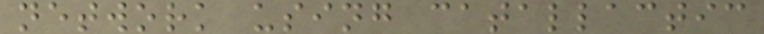network using catallactic
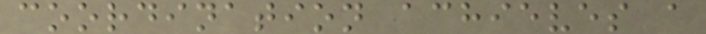coordination achieves a
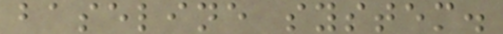baseline system.
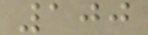100
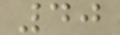40
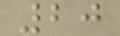20
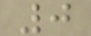0
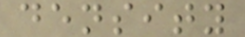density
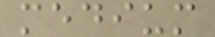medium
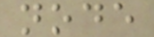node
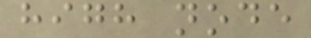high node
